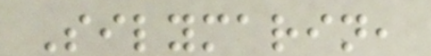Silymarin,
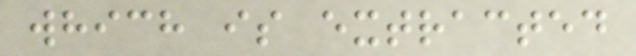which is extracted
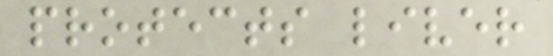protects liver
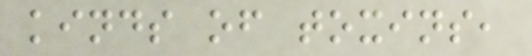kinds of toxins,
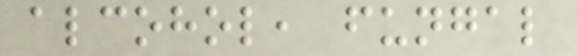alcohol, fungal
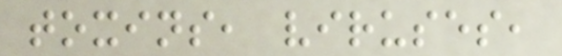toxins, viruses,
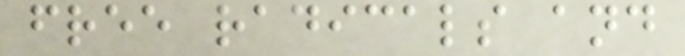free radicals and
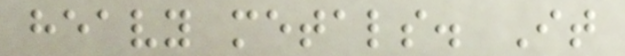heavy metals. It
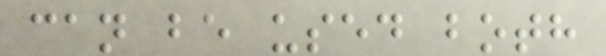can be used both
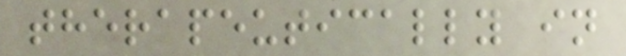therapeutically in
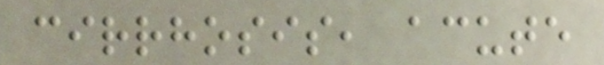cirrhosis, acute
